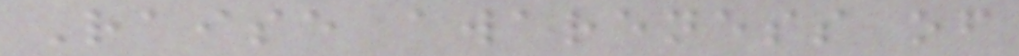Raise awareness of
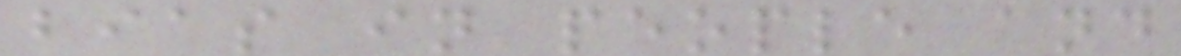bias in people and
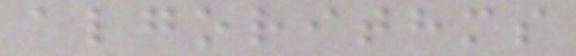algorithms
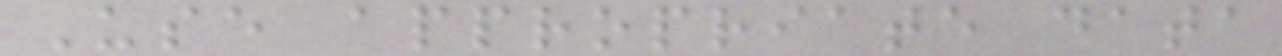Use appropriate data
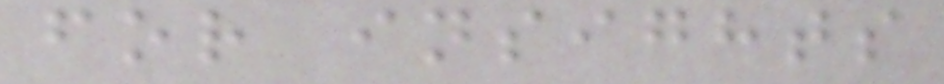for insights
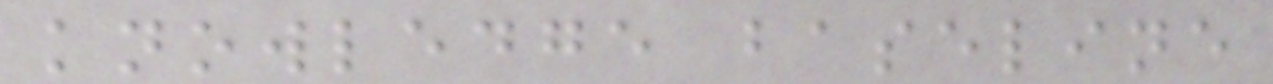knowledge baseline
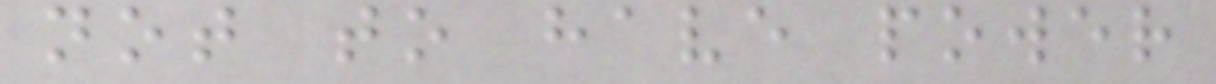not to have power
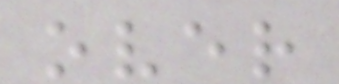over
